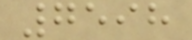7598
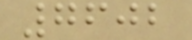7602
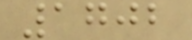1702
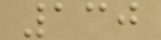130
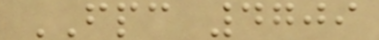FPC 4709
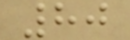80
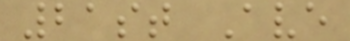21st Ave
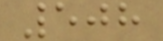508
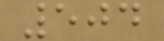504
